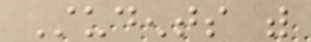Students with
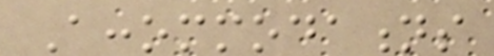Accommodations
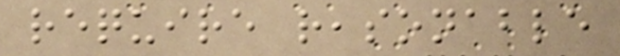require reasonable
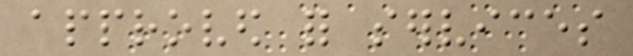approved for services
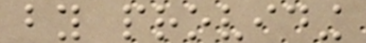by providing
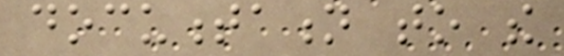documentation to the
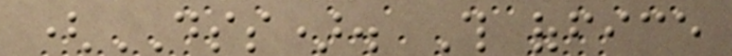(DSS). This office
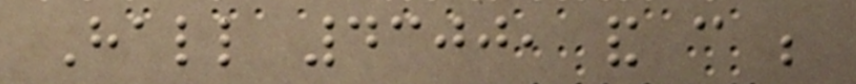Hall 4300, and can be
